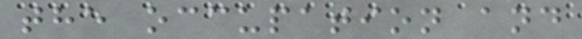the occupation and
